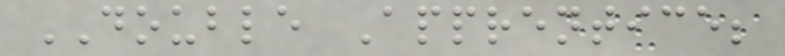DOUBLE Apprentice;
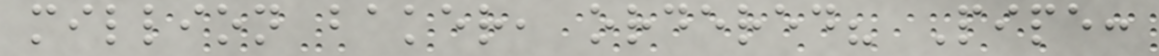million baker, ordered? Pipe:
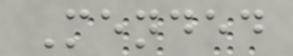Mended
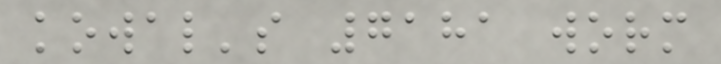kowal's 7181 worm
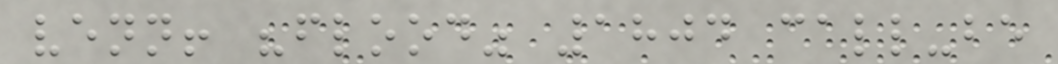venn! "flood" 1804 call-be
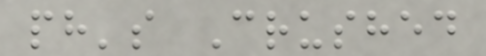ph's Crushed
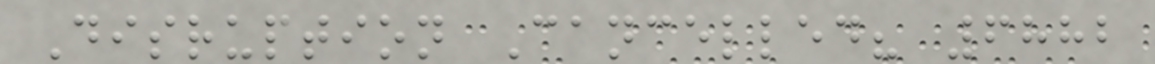Disruption Cancelled? 6882
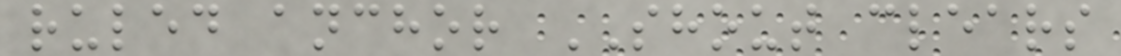ruled anchor SHOUT clears
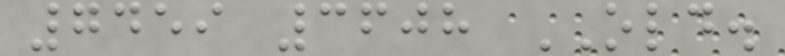7459 3608 OLD.
